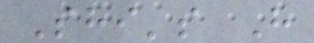Shi's H
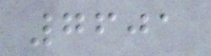7601
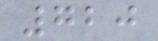720
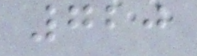720
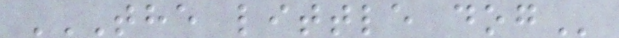THE LITTLE DOG
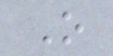O
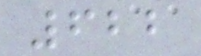622
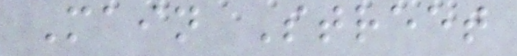Main Street
